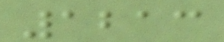1213
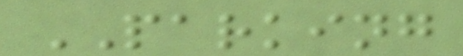PARKING
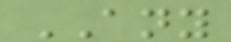ANY
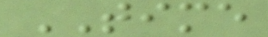TIME
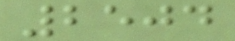2504
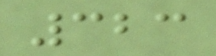323
